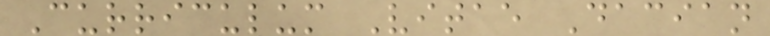Curriculum Vitae Dacian
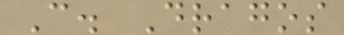C. Dragos
